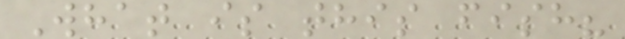What is this fish?
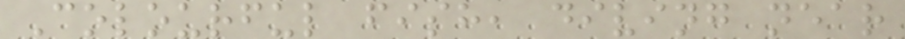Colourful fish, diving near
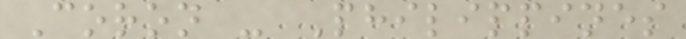Coron - Philippines
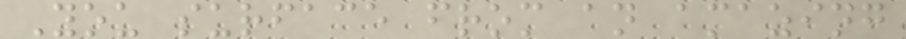You surface from an amazing
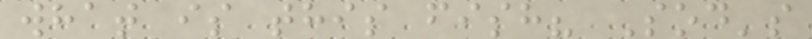what is this fish? Sod's
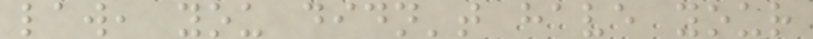law, you didn't have your
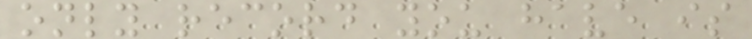only record you have is
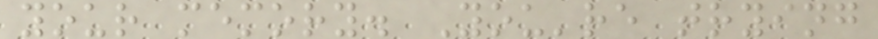your memory. You're trying
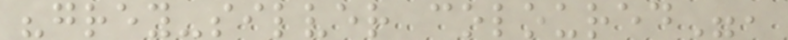"grey-silver coloured",
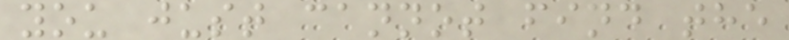you just cannot find the
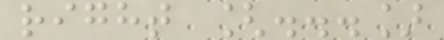right [...]
